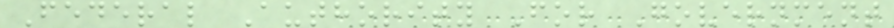Federal Authority For Government
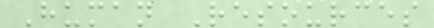Human Resources
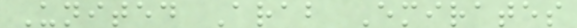United Arab Emirates
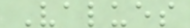Values
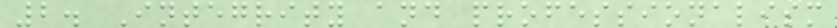2. Integrity and professionalism
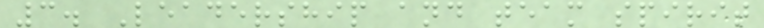3. Leadership and team spirit
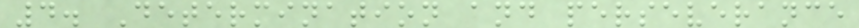4. Determination and perseverance
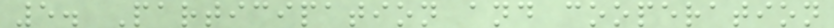5. Participation and cooperation
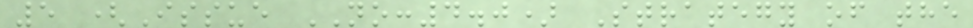5 (Issue NO:4.0) Strategy of the
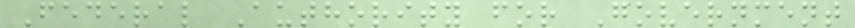Federal Authority for Government
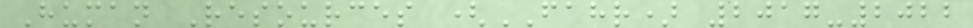Human Resources (FAHR) 2017-2022
